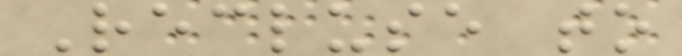Recluse to
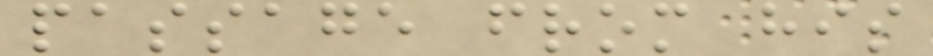passage from his
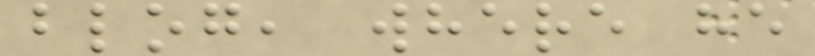blog, where he
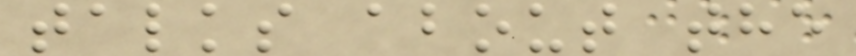talks about the
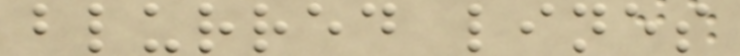blurred lines
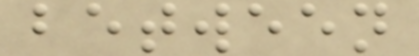between
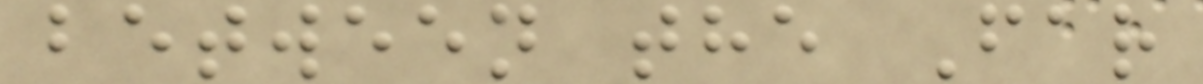between the Far
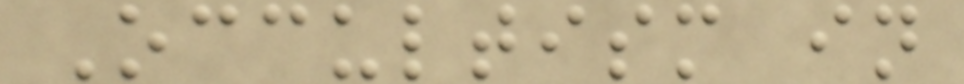Occultism in
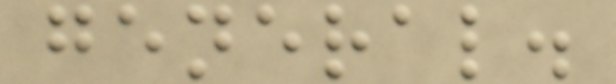general.
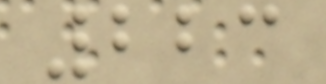223
